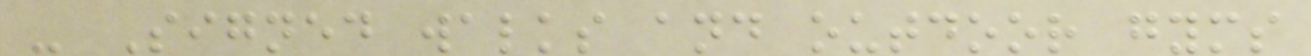- Signed walks and outdoor gyms
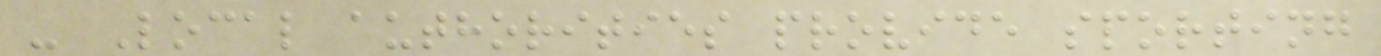- Local authorities provide sporting
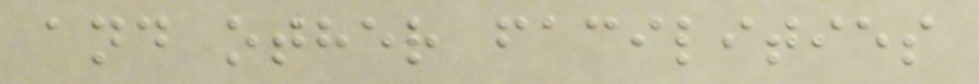and other facilities
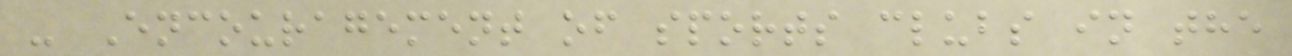- Encouragement of sports clubs in the
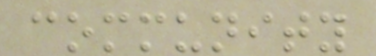community
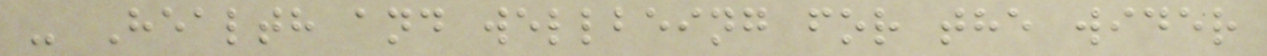- Health and wellbeing for the wider
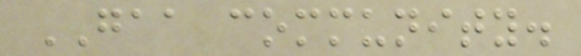GAA community.
